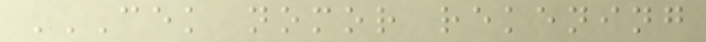CEK NOMOR REKENING
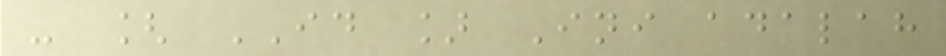- [ ID ] Ini adalah
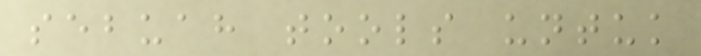sebuah tools untuk
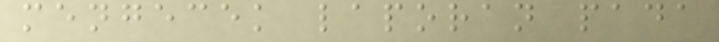mengecek laporan pada
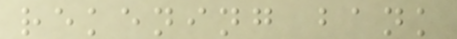rekening bank
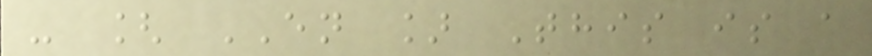- [ EN ] This is a
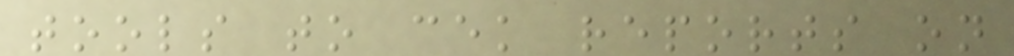tools to cek reports on
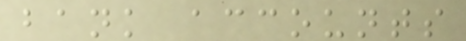bank accounts
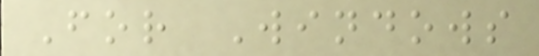For Windows
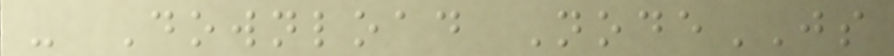- Download NodeJS
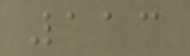113
